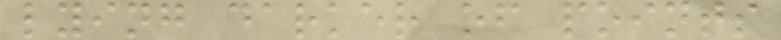lying darker of points
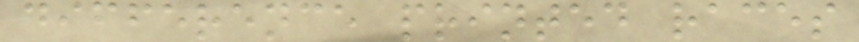difference printed races
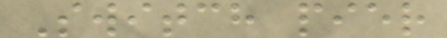Switch pier
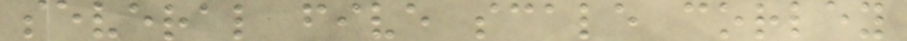several five scale corley
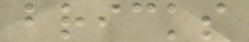bricks
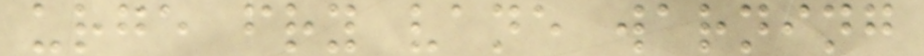urge fry vane warning
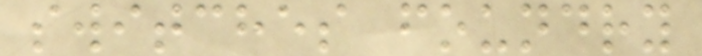switches foundry
